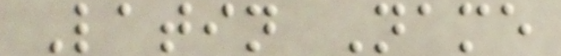Latin Name
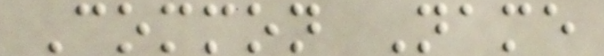Common Name
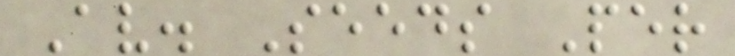Av. Seeds Per
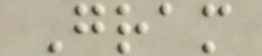Gram
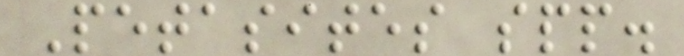Petasites spp.
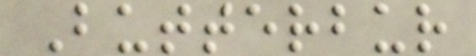Butterbur
